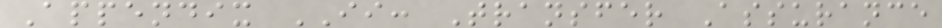Appendix II: Transfer Assurance
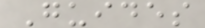Guides
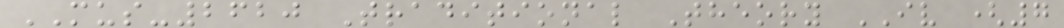MUS-2620 Traditional Theory IV (7
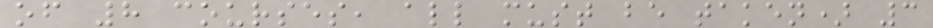of 8 courses, all must be taken) 3
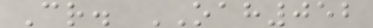Cr. OAH052
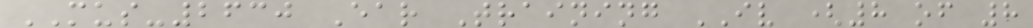MUS-2630 Ear Training IV (8 of 8
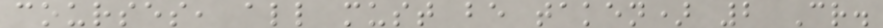courses, all must be taken) 2 Cr.
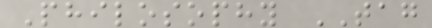Philosophy TAG
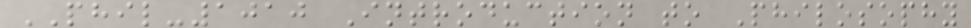PHIL-1010 Introduction to Philosophy
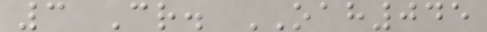3 Cr. OAH045
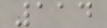114
